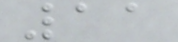11
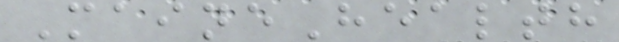MaineHealth
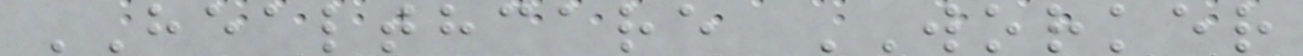HEALTHCARE WORKER
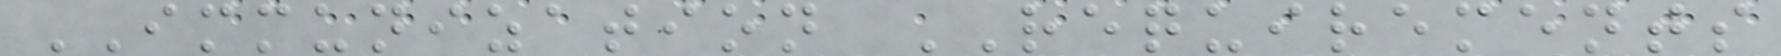IMMUNIZATION REQUIREMENTS
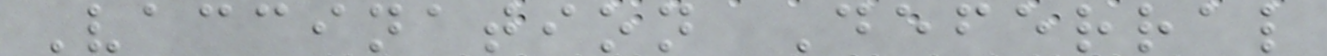Vaccination Deferral
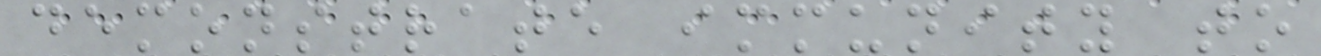demonstrate immunity to
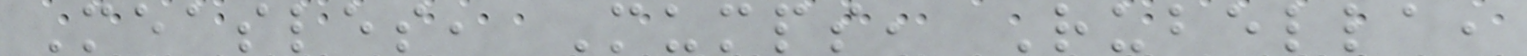Measles, Mumps, Rubella,
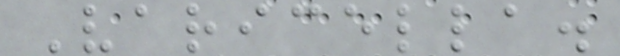Varicella.
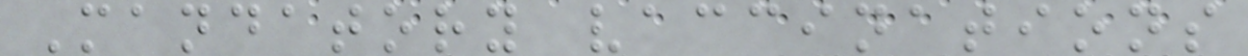Mandatory vaccinations
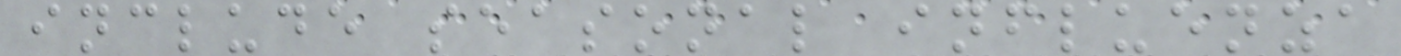include seasonal influenza
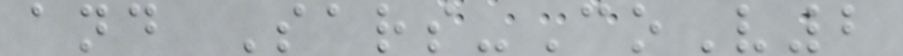and Sars-CoV2
